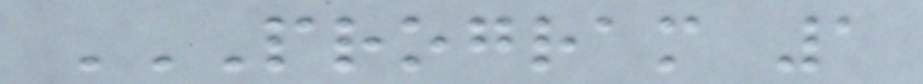PROGRAM 1
